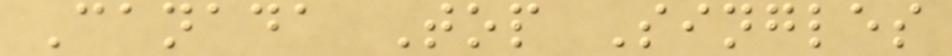Canada Top Singles
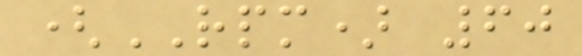(RPM) 60
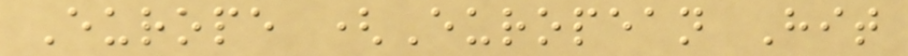Europe (European Hit
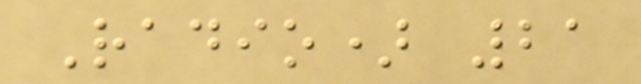Radio) 21
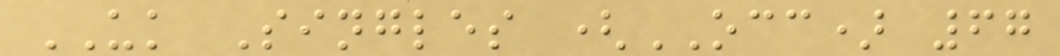UK Singles (OCC) 67
